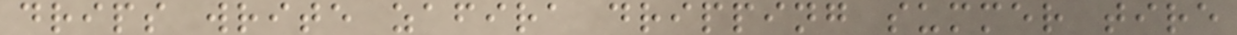drips write zafira dripping summer tire
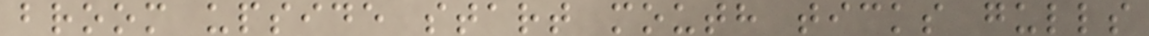broom upside start mouth ticks gulls
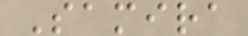Samira
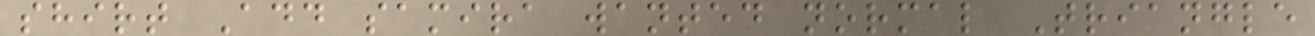shirt Add samira wanted normal Triangle
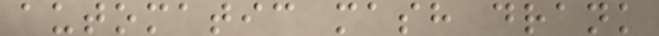automatic mash drank
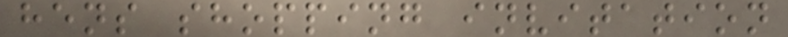hens shopping invitation
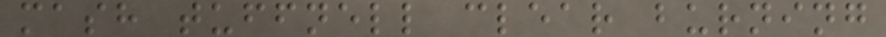mash tuffnell clear burning
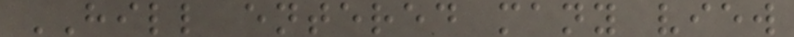HILL entered many view
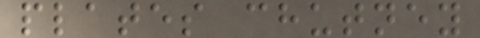plates chutney
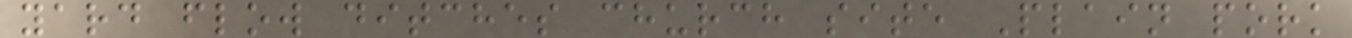yard flow ditches church site Plain pork
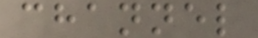channel
